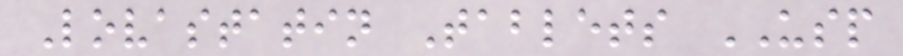Lovastatin Tablets USP
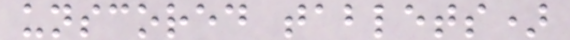unscored tablets)
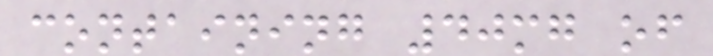containing 40mg of
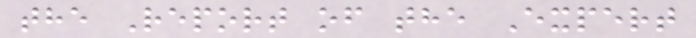the Report of the Expert
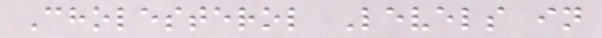Cholesterol Levels in
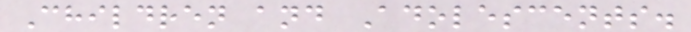Children and Adolescents.
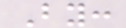By:
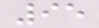95
